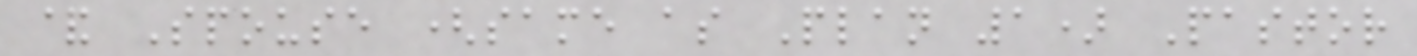& Spouse (same as Plan 1) Pastor
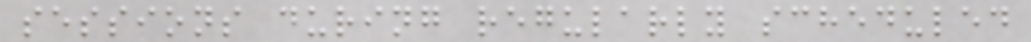sessions during regularly scheduled
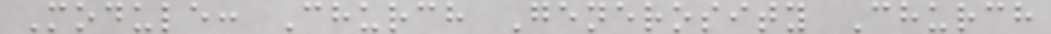Module: Church Generosity Church
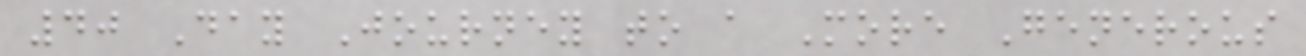40 Day Journey to a More Generous
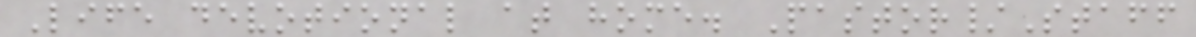Life devotional at home. Pastor/Staff
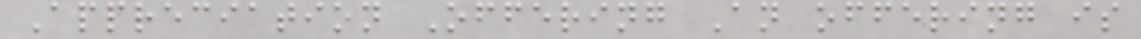Appreciation Offering An offering is
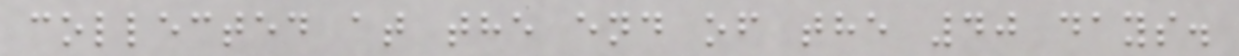collected at the end of the 40 days.
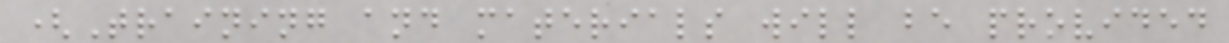(Training and materials will be provided
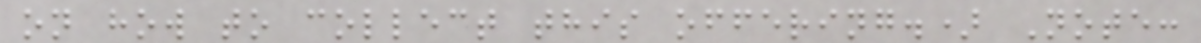on how to collect this offering.) Note:
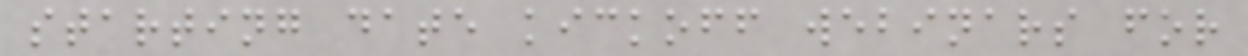starting date kickoff webinars for
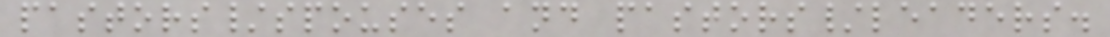pastors/spouses and pastors/leaders.
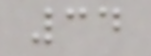34
